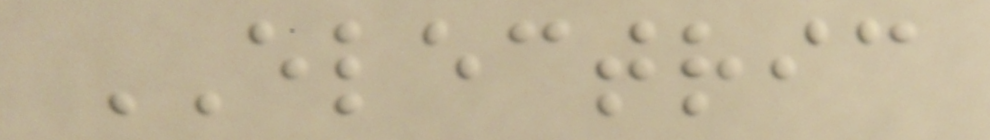ELECTRIC
